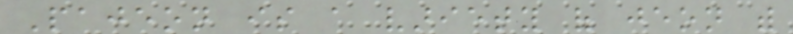Pajeon is a variety of jeon with
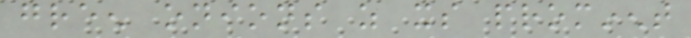green onions as its prominent
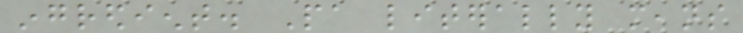ingredient. Pa literally means
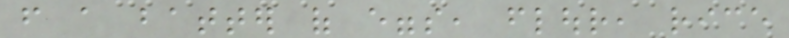from a batter of eggs, flour, rice
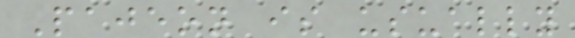Pajeon is usually
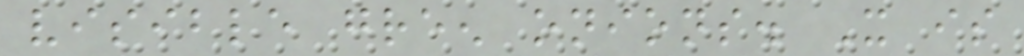visible green onions. It is
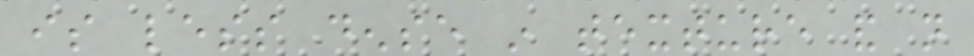is less dense in texture and not
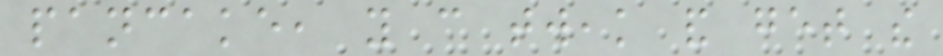pancake, you can tweak and get the
